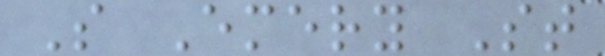S Emery St
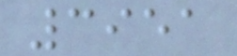3951
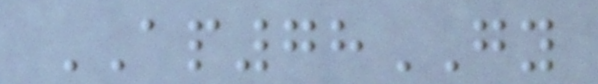AP78GY
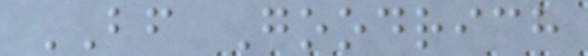BF Goodrich
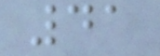41
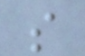s
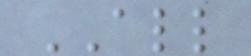ALL
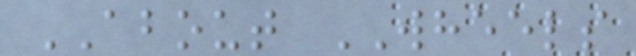ABOUT WHEELS
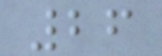26
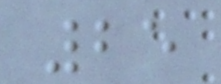25
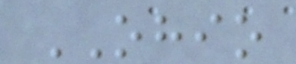OHIO
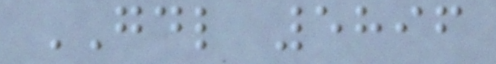GDL 5896
